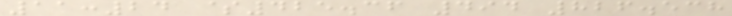11:24 $425.36 494 826.538
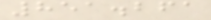851.261
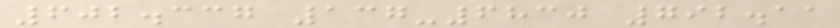602.337 137-6830 792.11
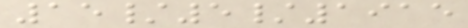15/5/1915
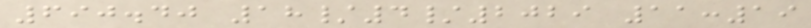690.40 18/4/2029 11:19
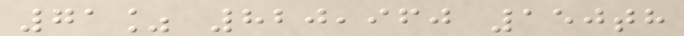71% 820,960 150th
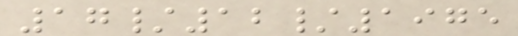17/12/1975
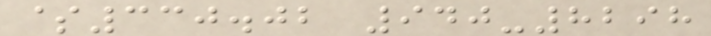$330.02 940-8298
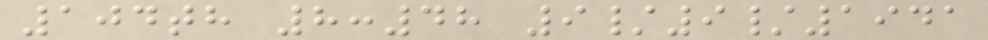104th 8:48 9/9/1941
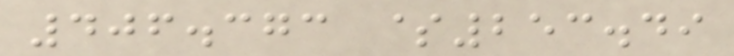406.373 $253.49
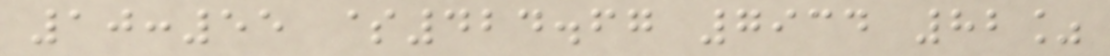10:55 $424.67 7934 82%
